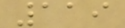119
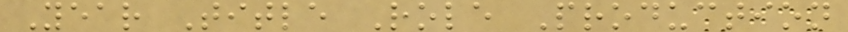Year Title Role Production
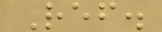Ref.
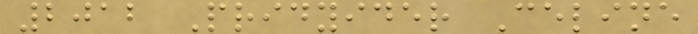2012 Pridyider Celine
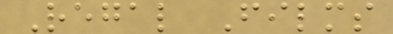Regal Films
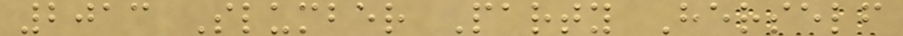2013 Slumber Party Herself
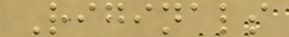Riginals
